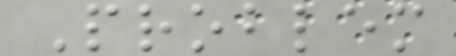Problem
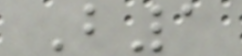B1
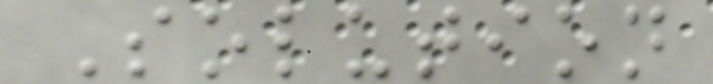Solution
